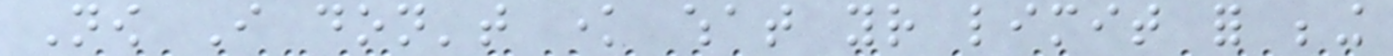Now I don't know what your limit for being
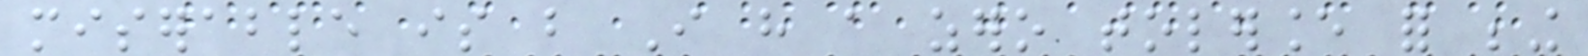miserable is but I have a zero tolerance for being
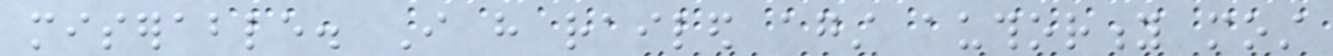miserable. I have railed against authority most
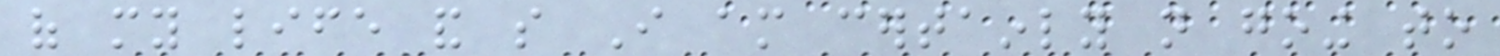of my life and so I am certainly not going to
